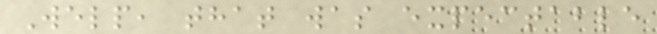Welp, that was expectable
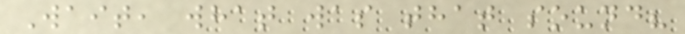Wait, what was that sound?
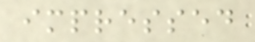impressed
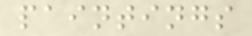paintings
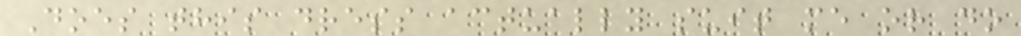Does this dress actually suit me or do
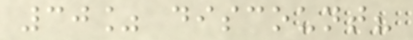30% discount?
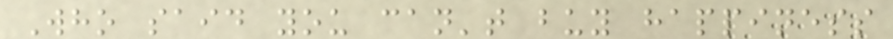Who said you can't buy happiness
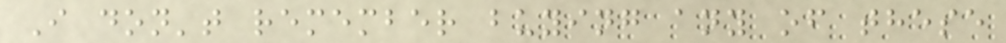I don't remember buying any of these
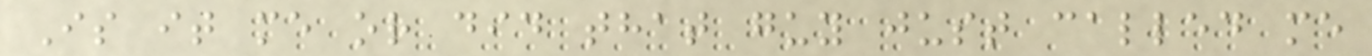Is it me or did that guy just called me
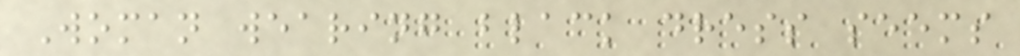Woman wearing black dress seems
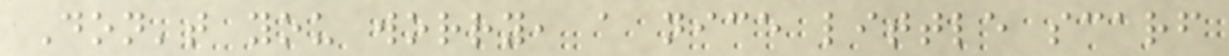Don't you worry, a nice little scarf
